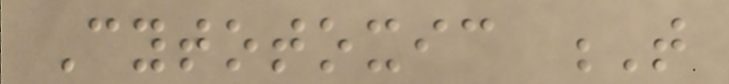Cytotoxic T
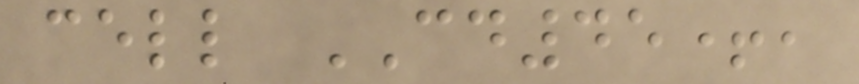cell CD45+,
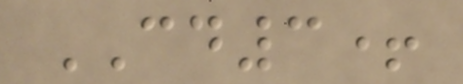CD3+
